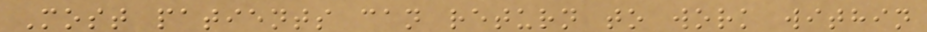Most patients can return to work within
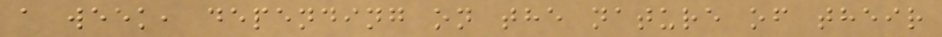a week, depending on the nature of their
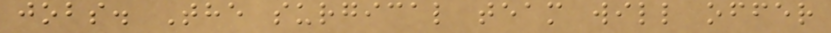jobs. The surgical team will offer
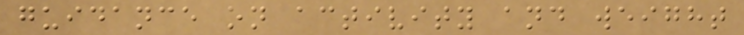guidance on activity and weight
